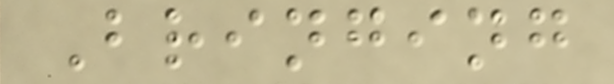Bringing
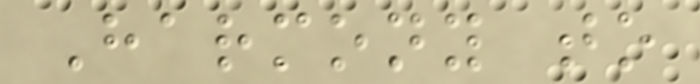Harmony to
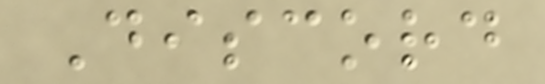Discord
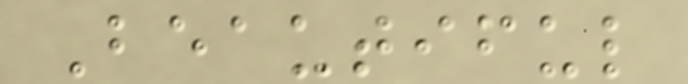Beautiful
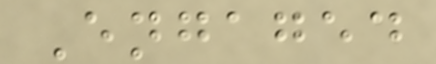Engaged
